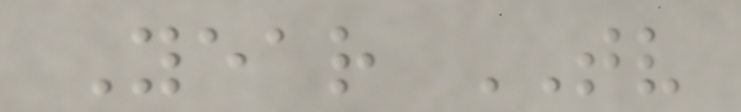Year TV
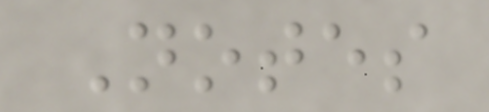Notes
